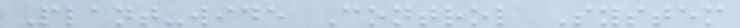Plant-wide Control System
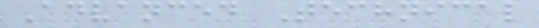Advanced Technical
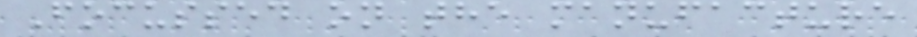Focussed on the manufacture
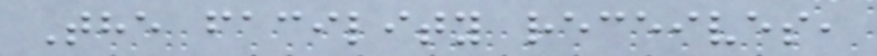The facility receives,
